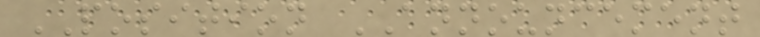POSITION ANNOUNCEMENT
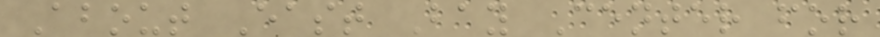About East Bay Center for
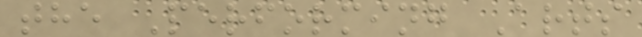the Performing Arts
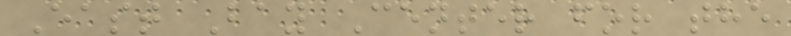East Bay Center for the
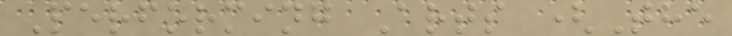Performing Arts (The
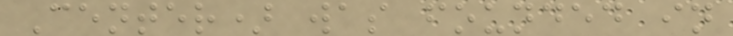Center) was founded in
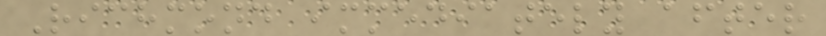Richmond immediately after
